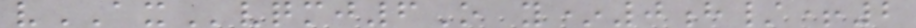vAXvqmj6O y*0h/+2
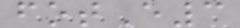fotE3
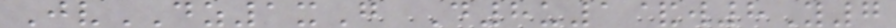JvDZ1xG D8u1&w8Y7
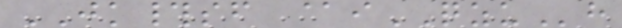JK#sf @iQZUh
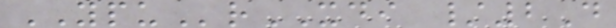YPUrXDI /2D
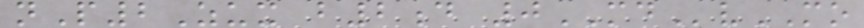nP2Zux b2d 0MDvMO
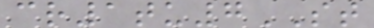cr1tu7ST
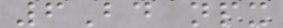6Bd npx
